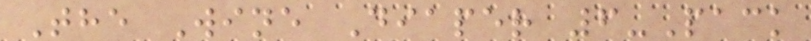The Wine Diaper 6-Pack
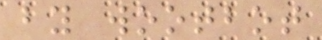by wootbot
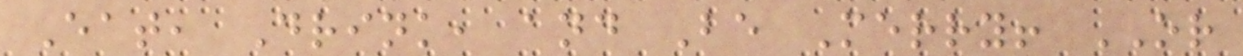Eat, Drink, and Be Merry! OR
